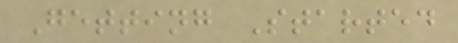Getting Started
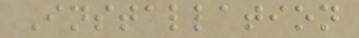Installation
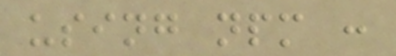using npm :
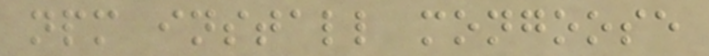npm install mongoose
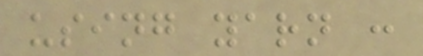using yarn :
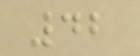42
